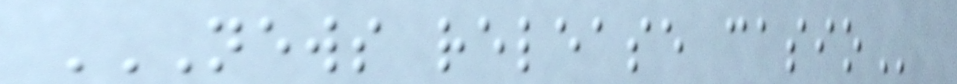NEWS RELEASE CASIO
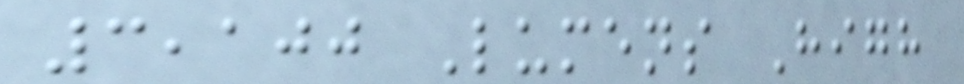3,100 Lumens High
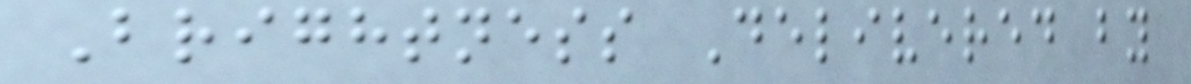Brightness Delivered by
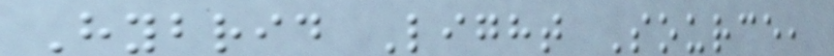Hybrid Light Source,
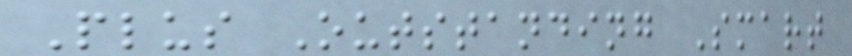Plus Outstanding Smart
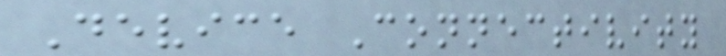Device Connectivity
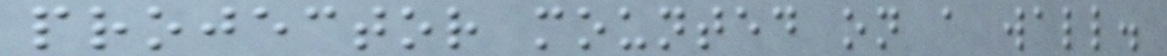projector mounted on a wall.
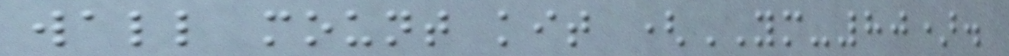wall mount kit (YM-80).
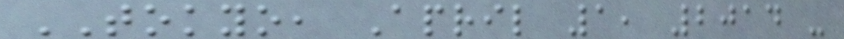TOKYO, April 1, 2014 -
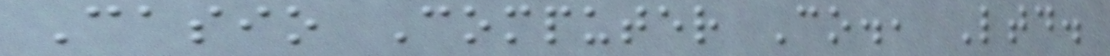Casio Computer Co., Ltd.
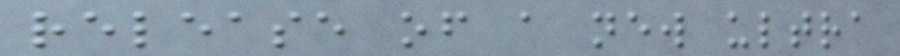release of a new ultra
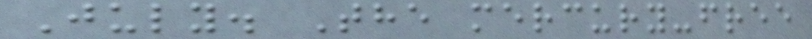July. The mercury-free
